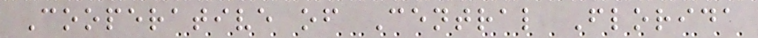Cooperative of Central Florida
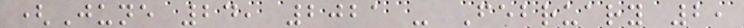(June 24, 2021 - February 2,
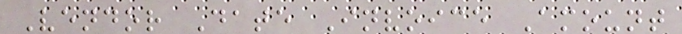Vendor Date Invoice Amount
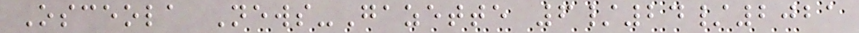Osceola News-Gazette 6/24/2021
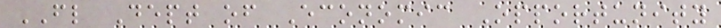FL Dept of Economic Opportunity
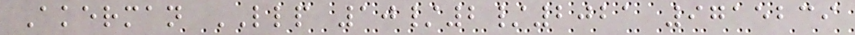Akerman LLP 10/2/2021 9715239
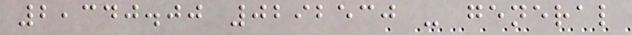2,340.00 0292530 - general
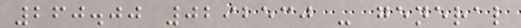260.00 0292530 - general
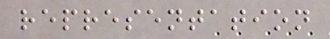representation
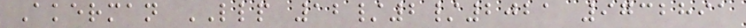Akerman LLP 12/2/2021 9732891
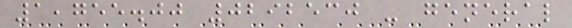1,755.00 0292530 - general
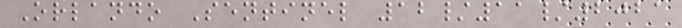Orlando Sentinel 12/11/2021
